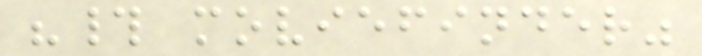"# moviefinder"
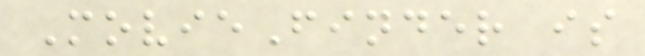MovieFinder is
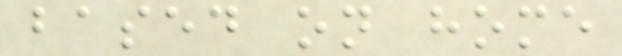based on home
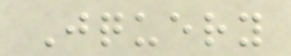Jquery
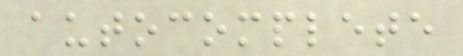autocomplete
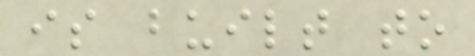is built to
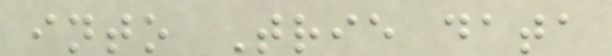into Trie data
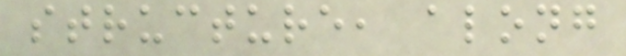structure, along
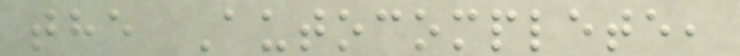the Autocomplete,
